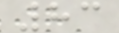83
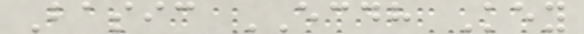Basic ECDH Key
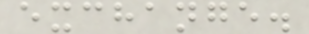exchange.
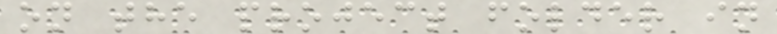on the project folder in
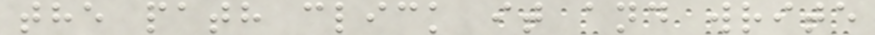the path click it and write
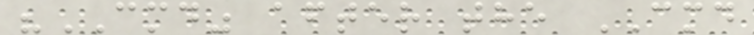"CMD" after the CMD
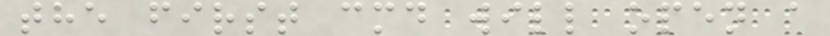the first cmd will open a
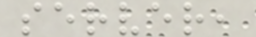server,
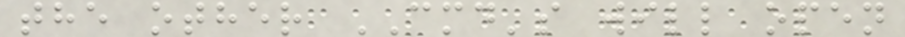the other CMD's will open
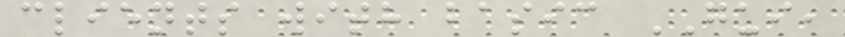clients with basic GUI,
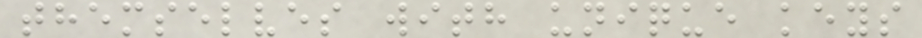themselves with unique keys
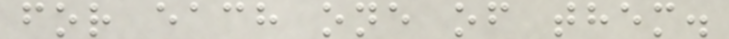for each one of them.
